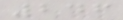246
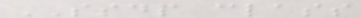SSDP class
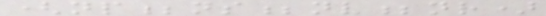(np;ns;nv;nr)
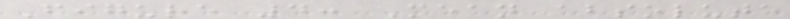Figure 4: Mean absolute
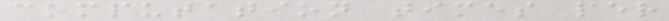computation times per
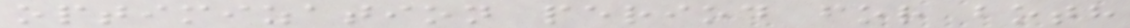optimization period for both
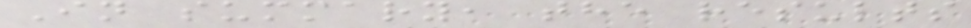In summary, the results
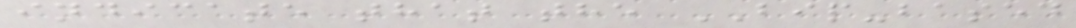indicate that the BIP-based
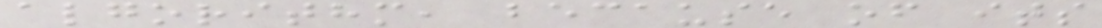algorithm, because of its
